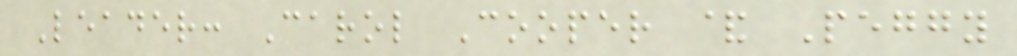Leader: Carol Cooper & Peggy
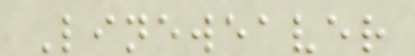Lineweaver
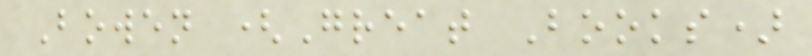Bowen (Great Books)
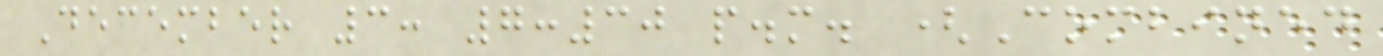December 3: 7:30 p.m. (Combined
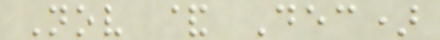Nov & Dec)
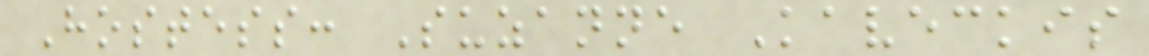Hostess: Suzanne Kaveckis
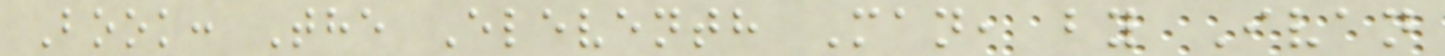Book: The Eleventh Man, by Ivan
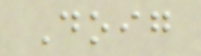Doig
